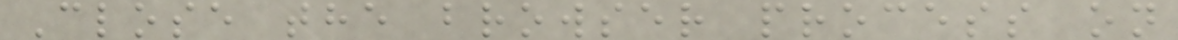Close the browser process on
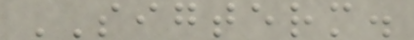SIGTERM.
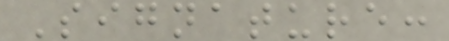Signature:
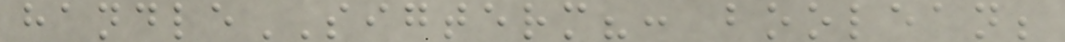handleSIGTERM?: boolean;
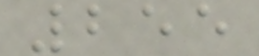255
